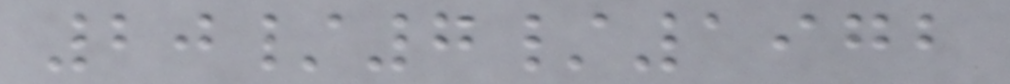20/7/1972
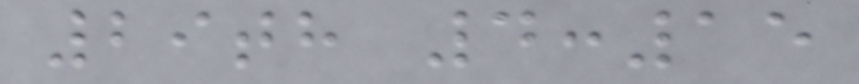29th 4:15
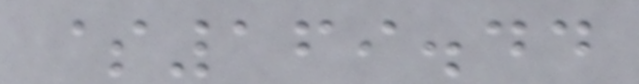$169.44
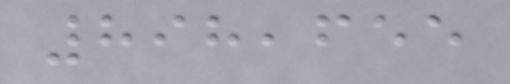898,655
